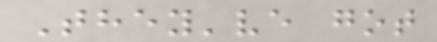They've got
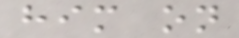him on
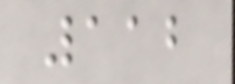112
